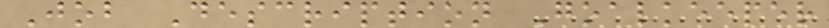Job Description Goalkeeper
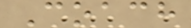Coach
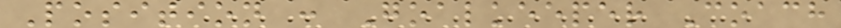Position : Goalkeeper Coach
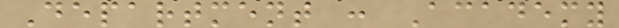Department : Academy
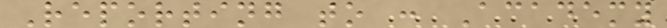Reporting to : Academy
